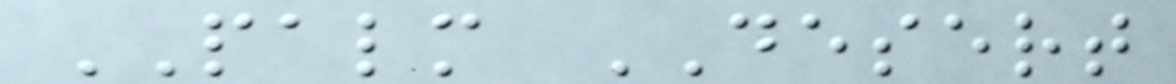PALM DESERT
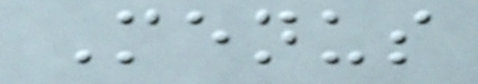Menus
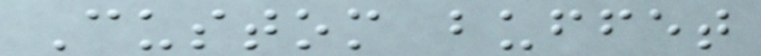Custom buffet
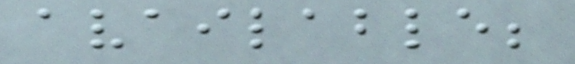available;
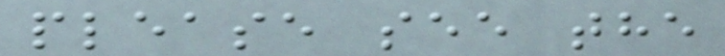please see the
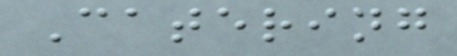Catering
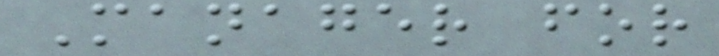Manager for
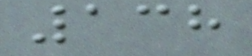138
